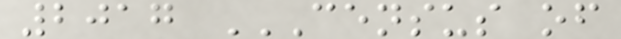2017 CENSUS OF
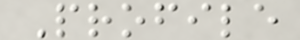Profile
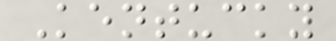Kentucky
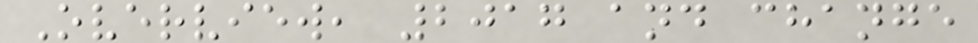Overview, 2017 and change
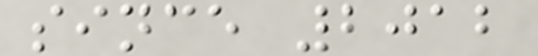since 2012
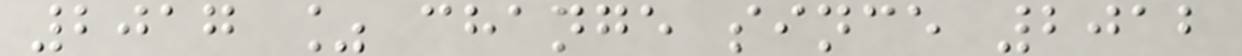2017 % change since 2012
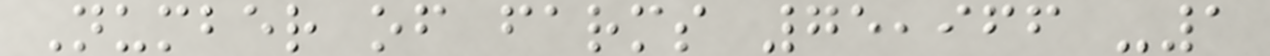Number of farms 75,966 -1
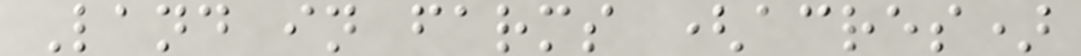Land in farms (acres)
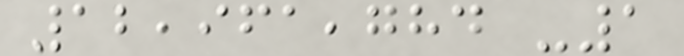12,961,784 -1
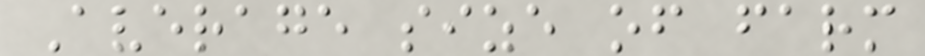Average size of farm
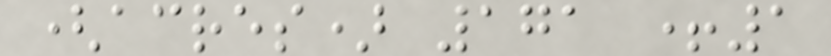(acres) 171 +1
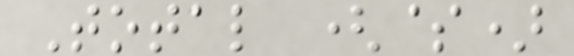Total ($)
